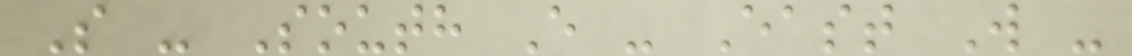S - South E - East W -
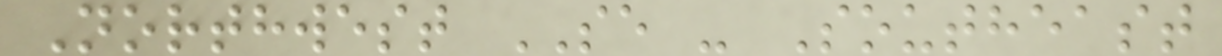Northwest SE - Southeast
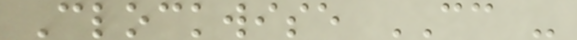Clockwise CC -
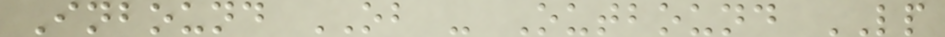Inbound OB - Outbound LP
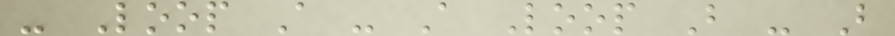- Loop A - A Loop B - B
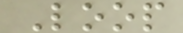Loop
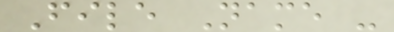File Name -
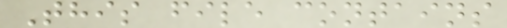This file contains
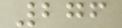276
